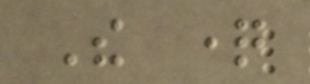The question
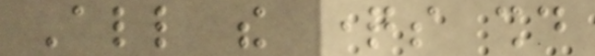All the questions should
